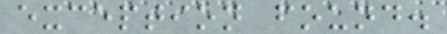exception found.
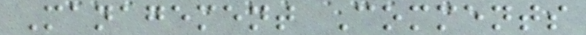Management Comments
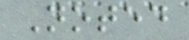Noted
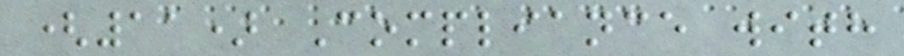(11) Compliance with
